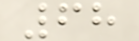68
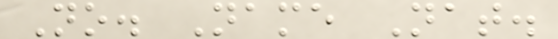No. Name Nat.
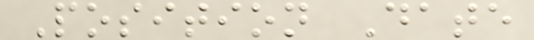Position Date
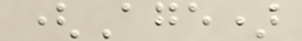(Age)
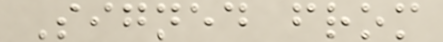Signed from
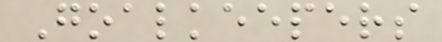Goalkeepers
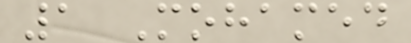1 Mohamed
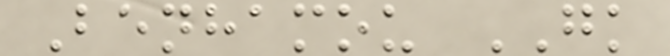Benhamou GK
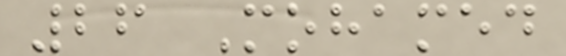26 Mohamed
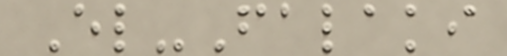El-Falaki
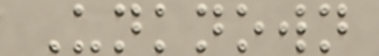Unknown
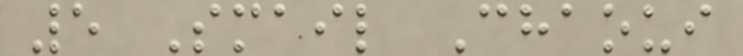5 Smail Chaoui
